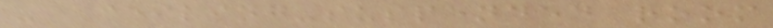- Ceiling-suspended room
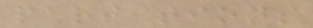partitions
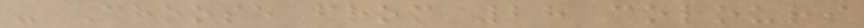- Choose from 28 colours
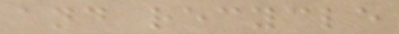and recycle
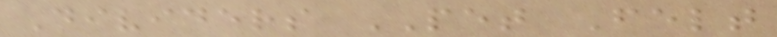Dividers PET Felt
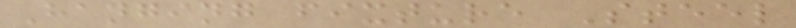Hanging fixture Steel
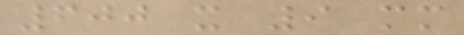600 x 9 mm
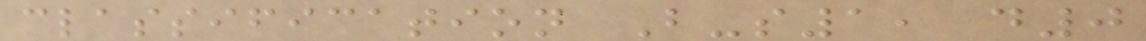classification B-s1, d0
